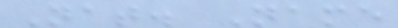Nat. Name
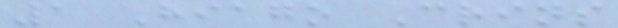1 Hiago Crins
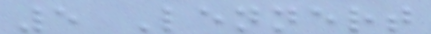5 Lennert
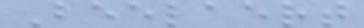Beelaert
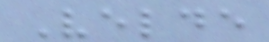Velde
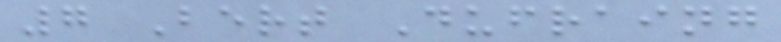7 Bert Dufraing
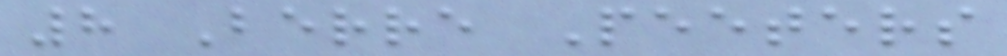8 Berre Peeters
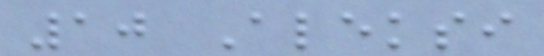10 Aleksi
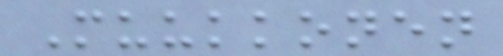Muukkonen
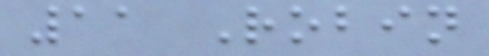11 Robin
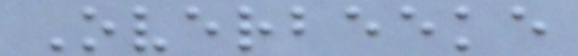Overbeeke
